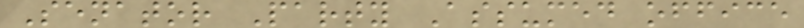Senator Party Assumed office
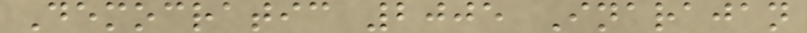Democratic 2005 Inarajan
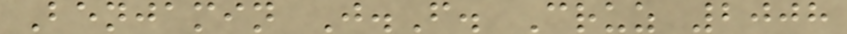Benjamin J.F. Cruz 2008
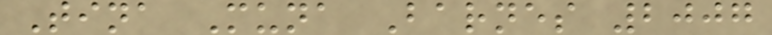Tina Muna Barnes 2007
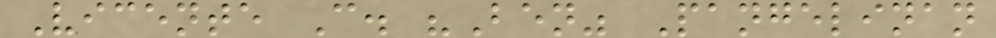Vicente C. "Ben" Pangelinan
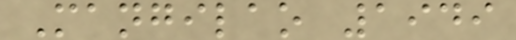Mangilao 1949
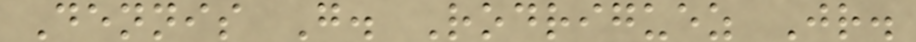Dennis G. Rodriguez Jr.
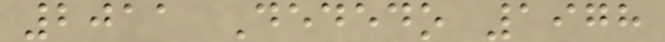2011 Dededo 1978
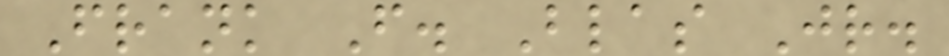Frank F. Blas Jr.
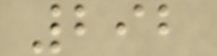292
